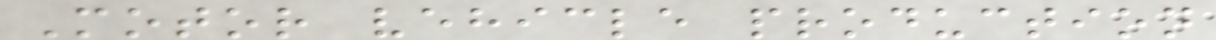Motor vehicle production
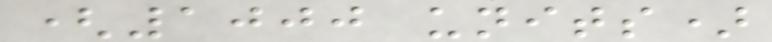(1000 units)
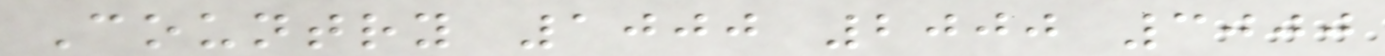Country 1000 2000 3000
